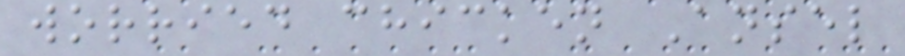worried chicken Ansel
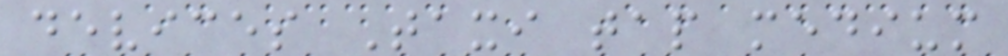devices Taxi tap medium
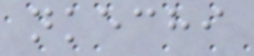nkechi
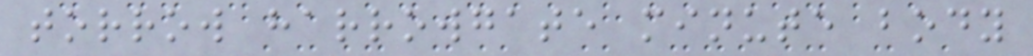torrow harrowgate minute body
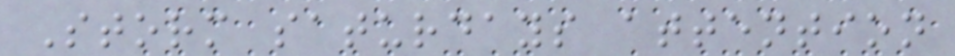Storm saturdays attention
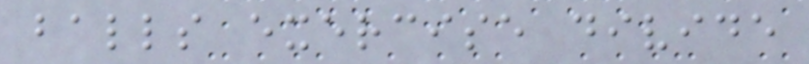balls exercise divide
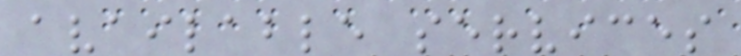available services
